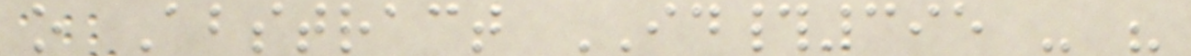o Abstract ID#395 - "
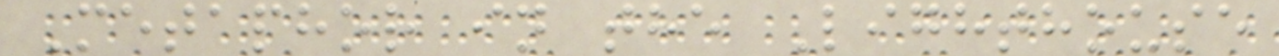Metaphor in the Lighthouse
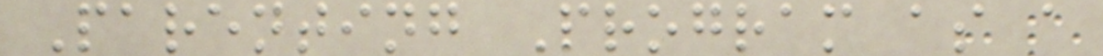Parenting Program as a
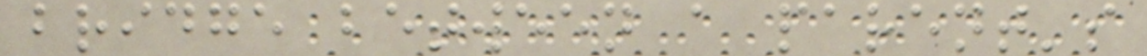bridge between a parent's
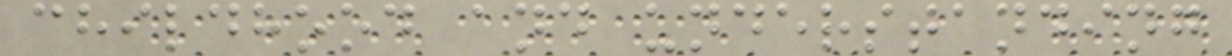childhood and understanding
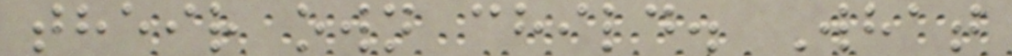their own child. What
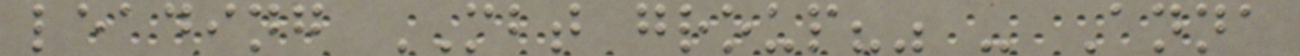leading MBT group?" - Anna
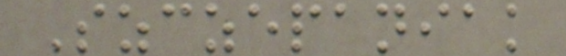Szczepaniak
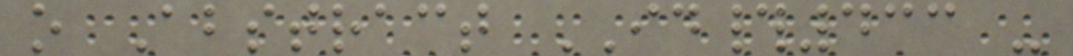o Abstract ID#433 -
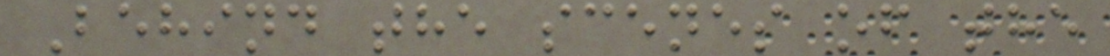Behind the scenes of the
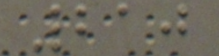210
